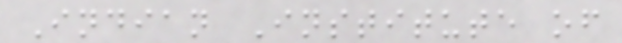Indian Institute of
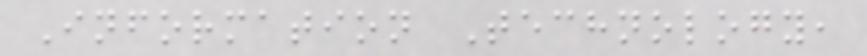Information Technology,
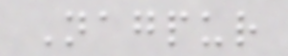Nagpur
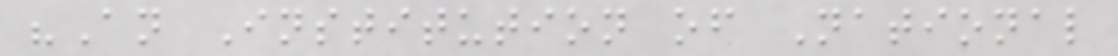"An Institution of National
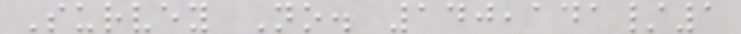Survey No. 140,141/1
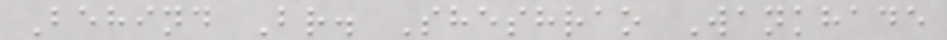Behind Br. Sheshrao Wankhade
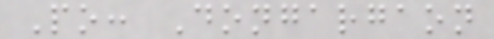Po: Dongargaon
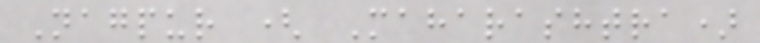Nagpur ( Maharashtra)
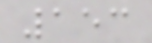153
